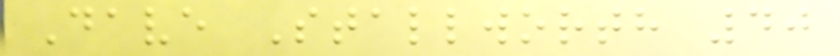Dave Stallworth 40
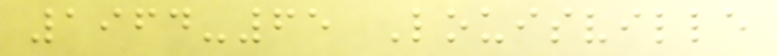1964-65 Louisville
